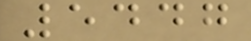5447
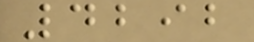4292
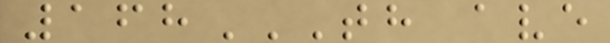168TH AVE
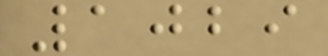1029
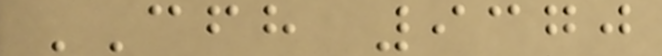CFH 9370
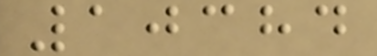10384
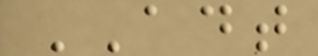ADT
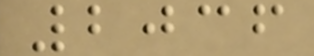2036
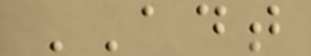ADT
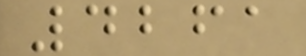4261
